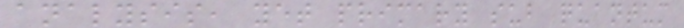analysis, yet primary sub quantum
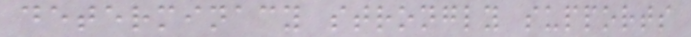determinacy strongly supports
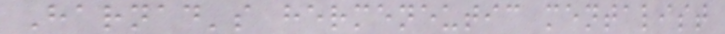Harnad's hermeneutic mentalist
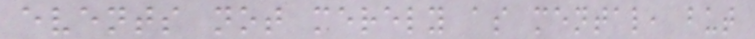events not merely as mental, but
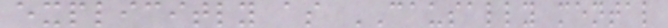explicitly as CAUSALLY mental
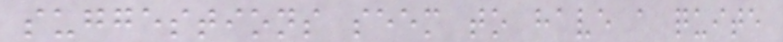suggestions seem to have a quite
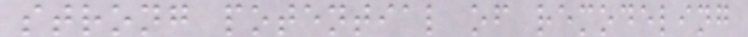strong potential of remodeling
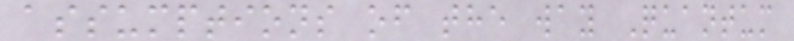assumptions of the way Quantum
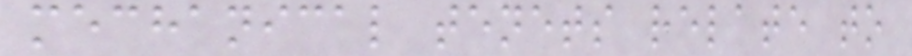mechanical tenets relate to
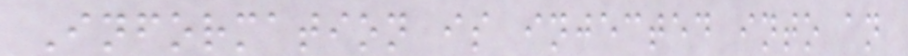Information is injected into an
